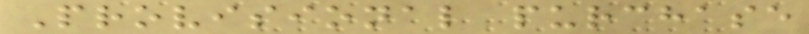Provisional purchase
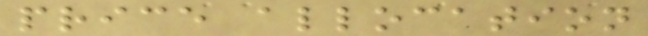price allocation
